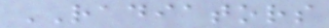RADIATORS
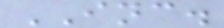INC.
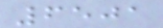6501
